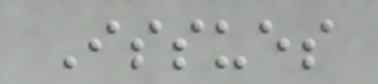Issues
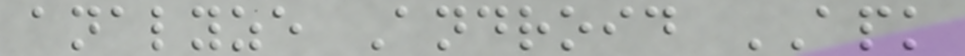analyze Android APK
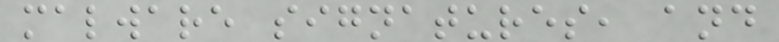malware signatures, and
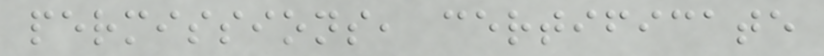permissions, certificate
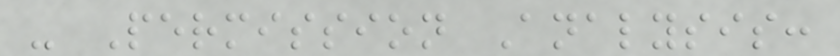- Permission Analysis:
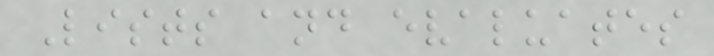Lists and evaluates
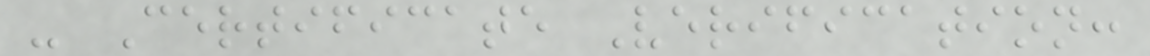- Certificate Verification:
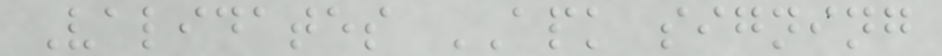Validates APK signing
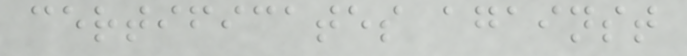certificates against
